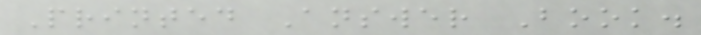Printed Answer Book.
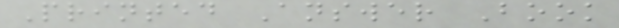Printed Answer Book
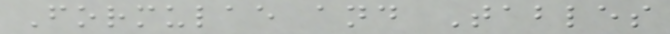Formulae and Tables
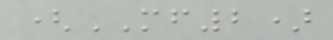(MF2)
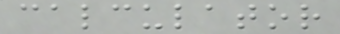calculator
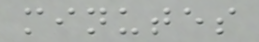minutes
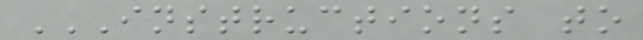INSTRUCTIONS TO
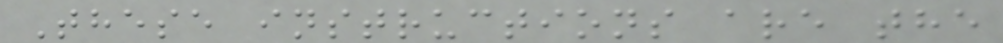These instructions are the
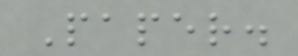Paper.
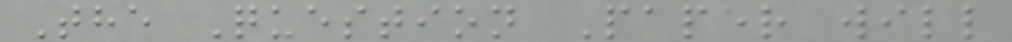The Question Paper will
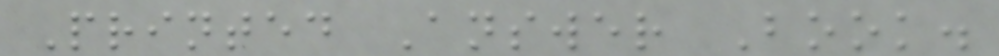Printed Answer Book.
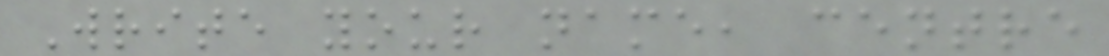Write your name, centre
